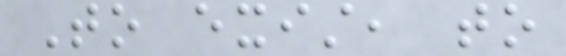To exist, to
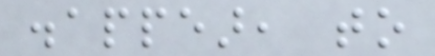disappear, to
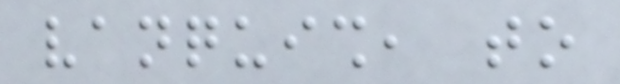vanquish, to
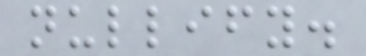nullify.
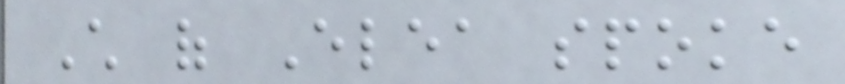Child of Elea spoke
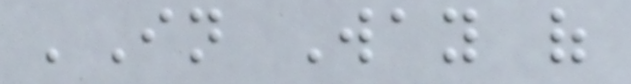'In Way of
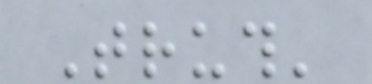Truth'
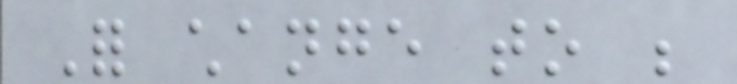For change to be
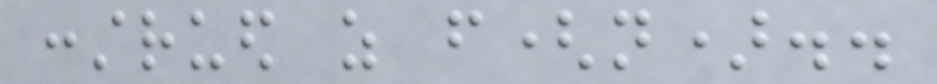construed as f(n)..
